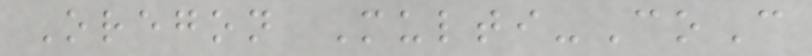Oregon Multi-CoC
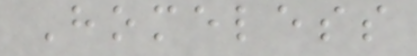Homeless
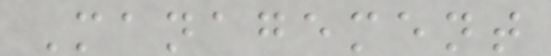Management
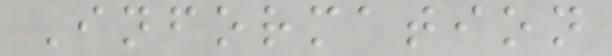Information
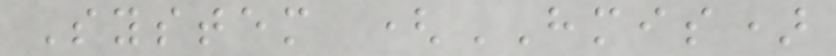System (HMIS)
